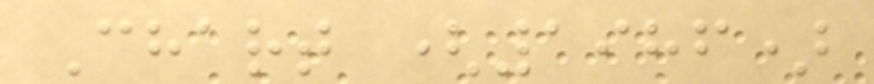Chart (1986)
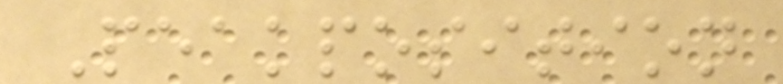Peakposition
